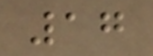17
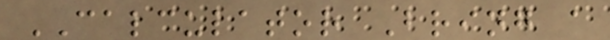CALCULATOR Bring a
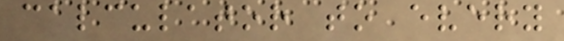calculator to every
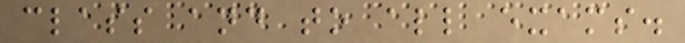class and to all exams.
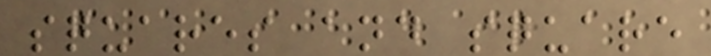squares and square
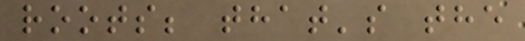roots; that's the
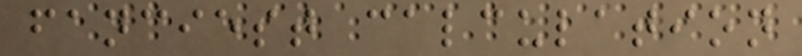fanciest calculation
